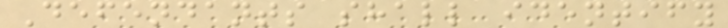Defendants shall identify
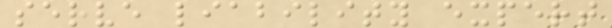serve liability expert
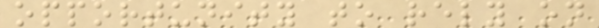opportunity to rely on
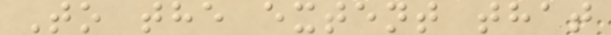To the extent that
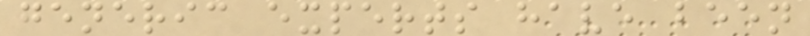generic experts have been
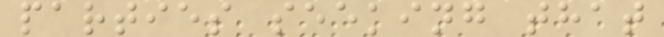parties seeking that
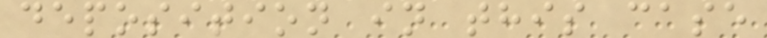deposition in this case
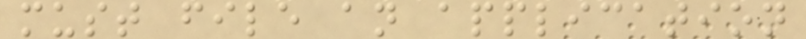must file an application
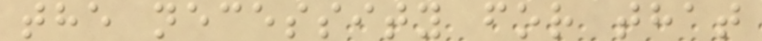the necessity for that
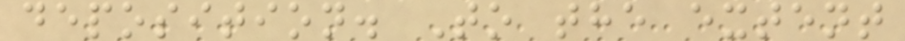deposition. To the extent
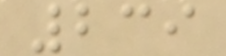239
